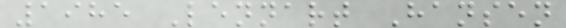1985 Lennart Hansen
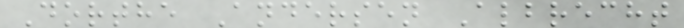Dorthe Andersen Albrecht
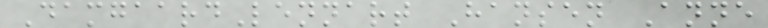DamgaardLennart Hansen Anne
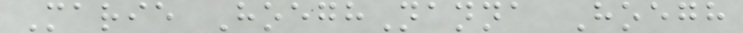Marie HoeghNanna Hoegh
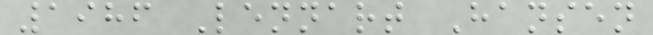1986 Lennart Hansen
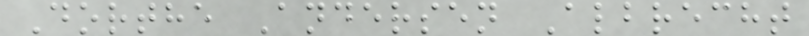Dorthe Andersen Albrecht
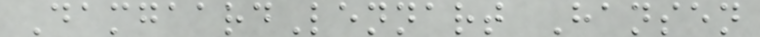DamgaardLennart Hansen
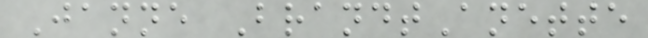Janne BrandtAnette
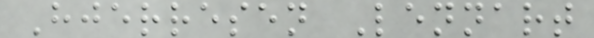Hjerresen Lennart
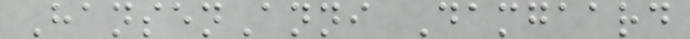HansenAnni Damgaard
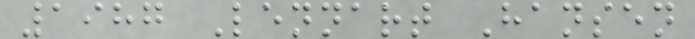1987 Lennart Hansen
